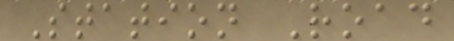Station Road
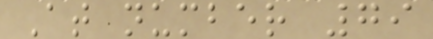At number 79
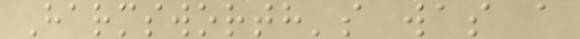Harmsworth's was a
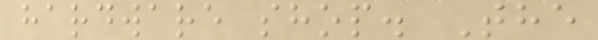hardware shop. The
